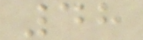48
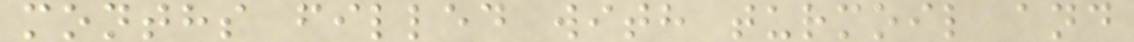months filled with turmoil and
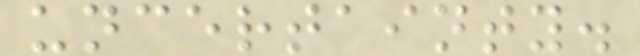uncertainty.
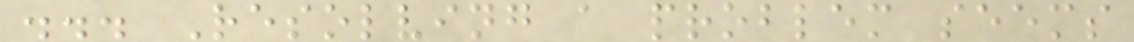... Resolving a problem seems
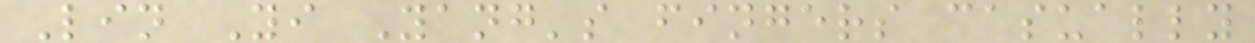Lin Yi Yang's fingers casually
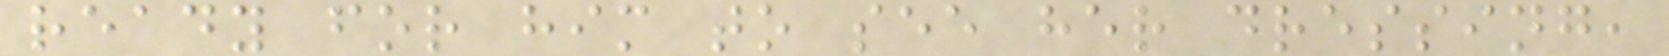ready for him to see her dressing,
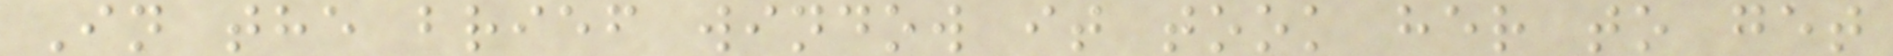In the brief window it took her to get
